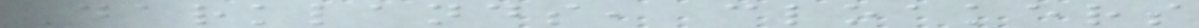Darklands, cloakers
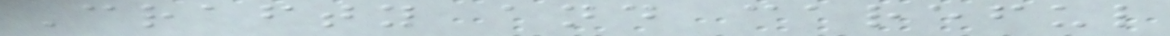Crafty and careful
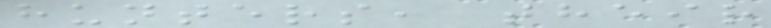hunters, their
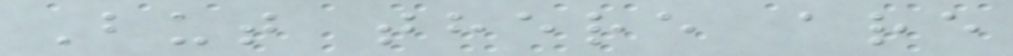But there are
